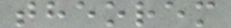theorem
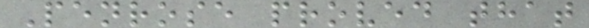Penrose proved that
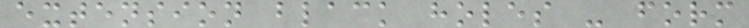extension black holes - form
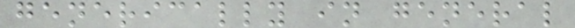generically in general
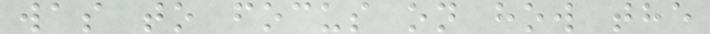was to focus on how the
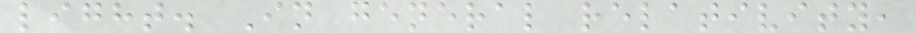light. In general relativity,
